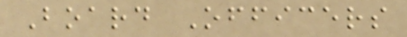Board Officers
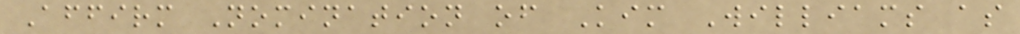Affirm Nomination of Kim Williams as
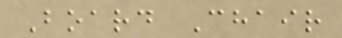Board Chair
